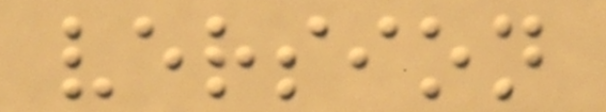version
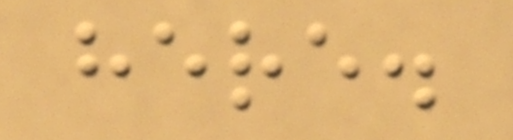here.
